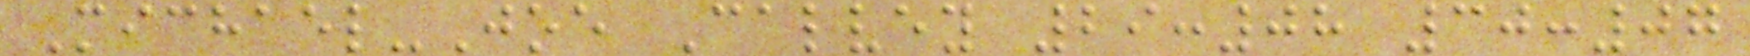Michael-Joe Calvey 29:08 30:07
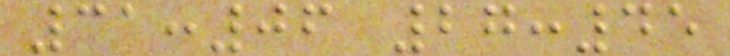31:06 27:45
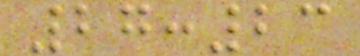27:23
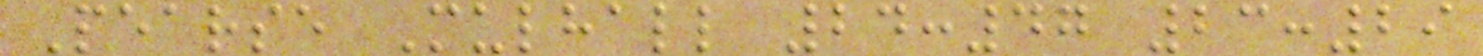Pearse Mulhall 24:47 23:29
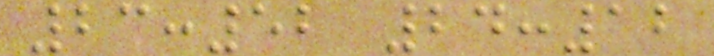23:52 24:12
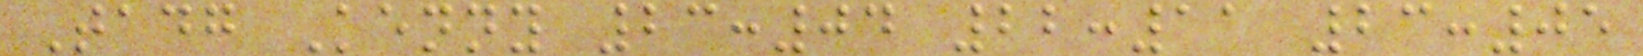Tadg Kenny 23:04 22:11 23:05
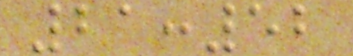21:52
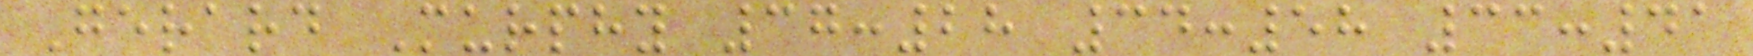Gerard Murphy 37:28 34:58 33:41
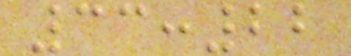33:22
